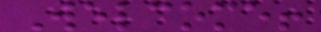Welcome!
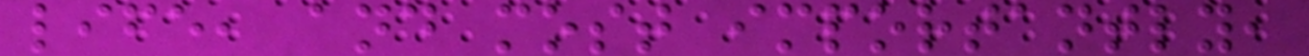life, and most importantly,
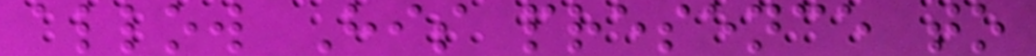allow His presence to
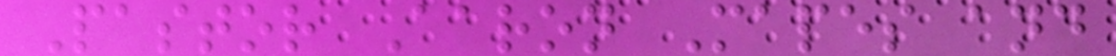Pastor Aaron Mapes and
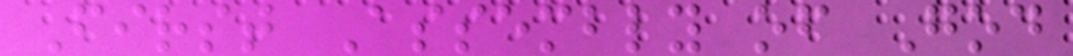First Assembly of God
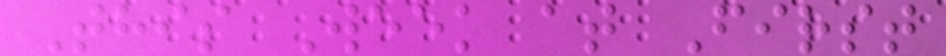This Week at First
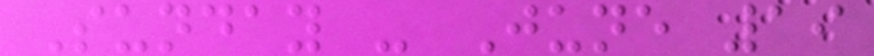Sunday - June 19
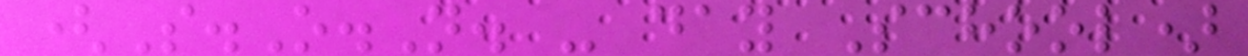(S.O.N. - day School)
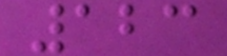123
